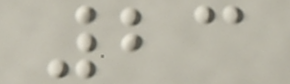23
